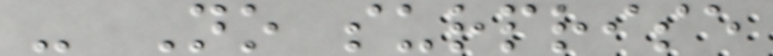- No surprise
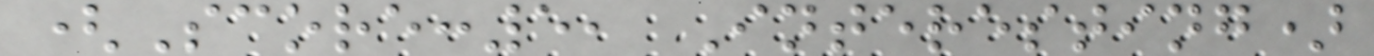(Score:5, Interesting)
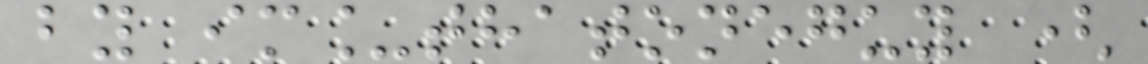by im_thatoneguy (
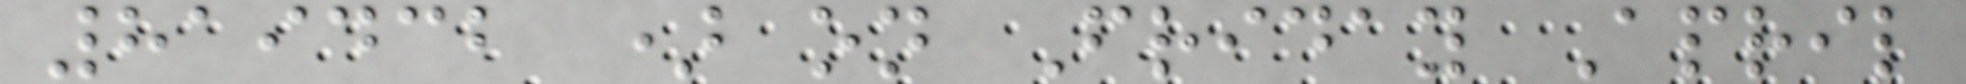819432 ) on Friday April
